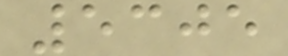5305
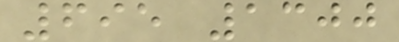695 1300
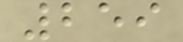259
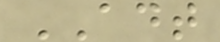ADT
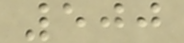500
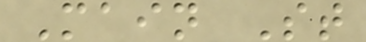Main St
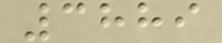3889
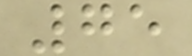75
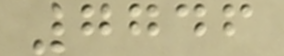7746
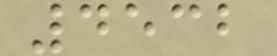4532
